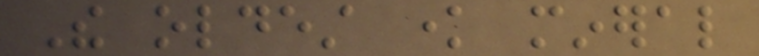The oldest know mineral
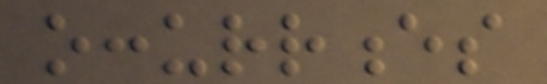occurrences
